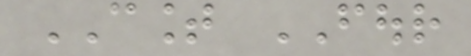COUNT FOUR
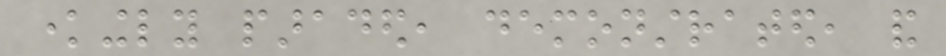knowingly paraded, demonstrated, and
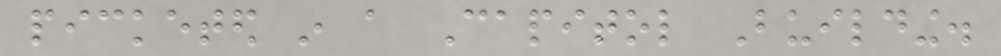picketed in a Capitol Building.
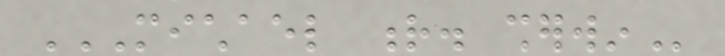MICHAEL R. SHERWIN
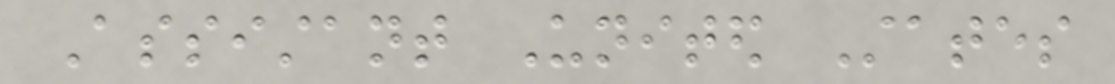Assistant United States
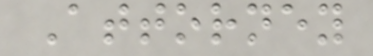Attorney
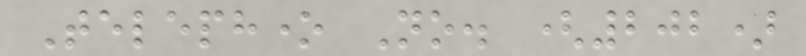Telephone No. (202)
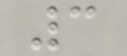3
